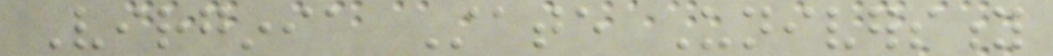Virginia State University
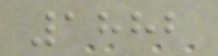1882
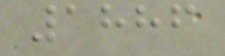1886
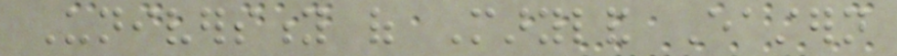University of Maryland Eastern
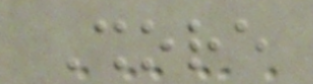Shore
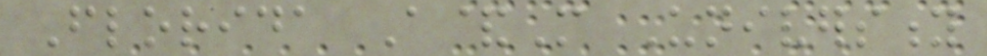Florida A&M University
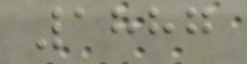1887
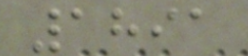1891
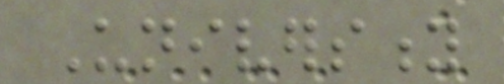University
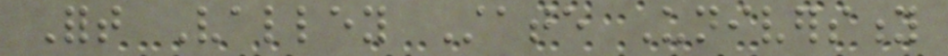Fort Valley State University
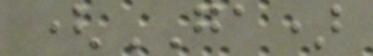(GA)
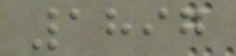1897
